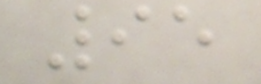95
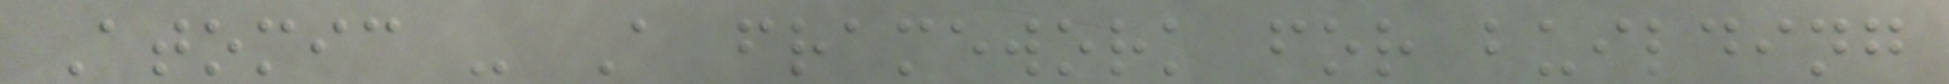Atomic - A framework for building
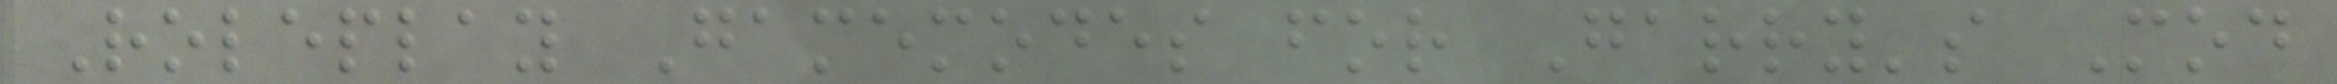Roleplay Gamemodes for Garry's Mod
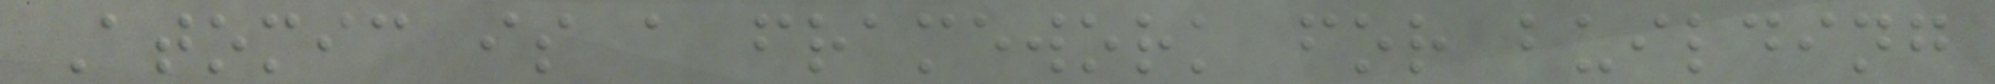Atomic is a framework for building
